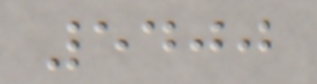5400
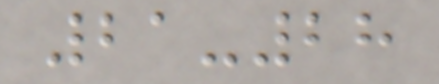21-28
